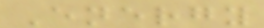Energy
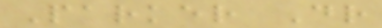Parker Dr
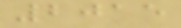2015
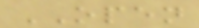OPEN
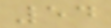54
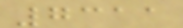7311
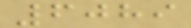6089
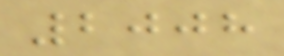2008
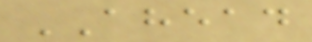AHEAD
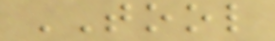TOOL
